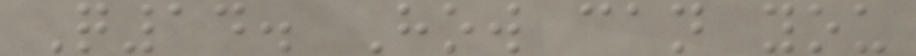Q14. How can you
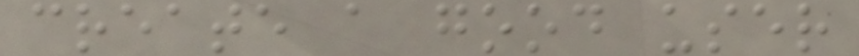create a good user
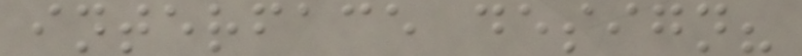interface design?
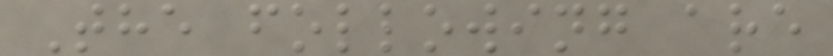The following are
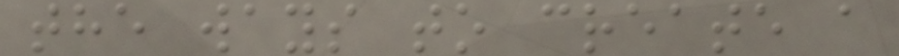the ways to create a
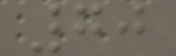70
